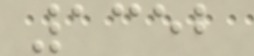1352
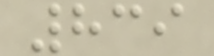839
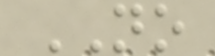NO
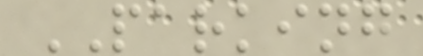PARKING
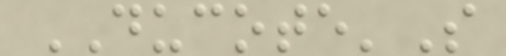DUCOTE'S
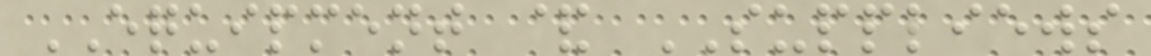EQUIPMENT & SUPPLIEWS
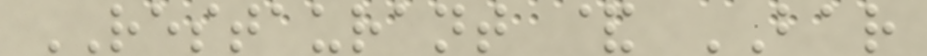RESTAURANT & BAR
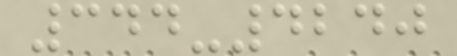344-4240
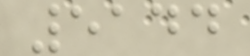5144
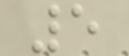5
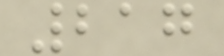217
